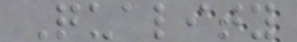Quality
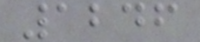1246
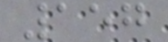157
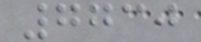7730
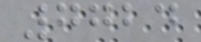7724
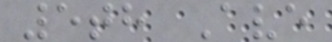5th Ave
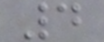4
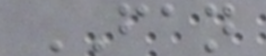FAN
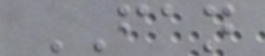FAN
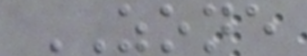ZONE
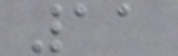11
